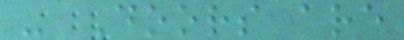- Doors are
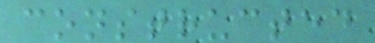constructed
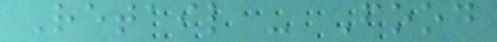Retail - Food
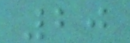20
